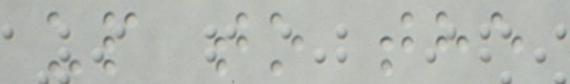up to the
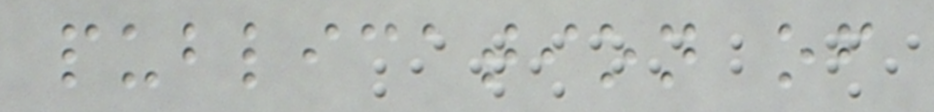publication of
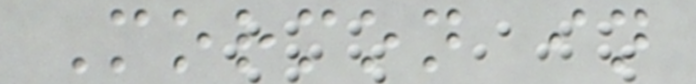Mormon in
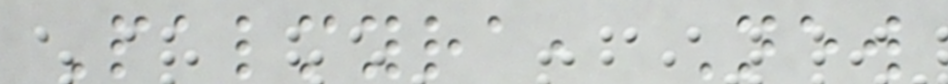Palmyra, New
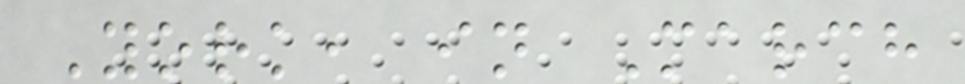York, in March
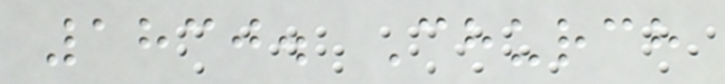1830. Church
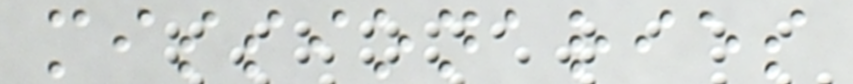missionaries
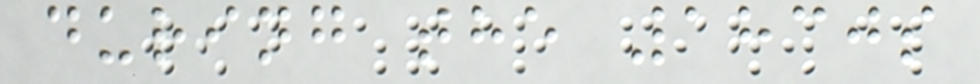during the 1830s
